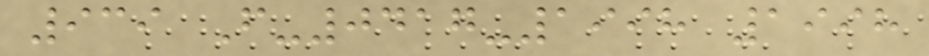939 F-0417-1998 1998
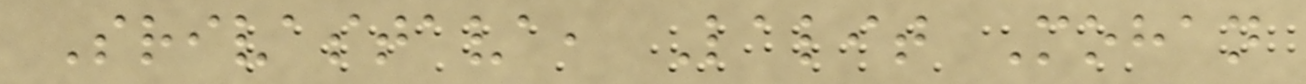Srivastava, Lalit Mohan
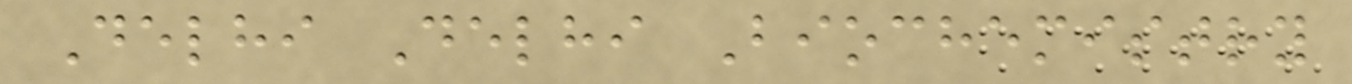Delhi Delhi Biochemistry
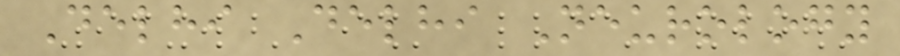Delhi Delhi Neurology
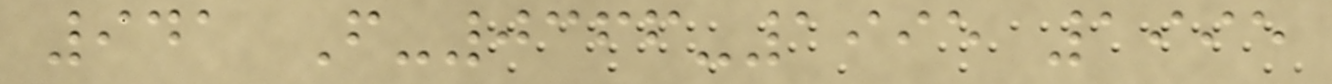941 F-0366-1995 1995
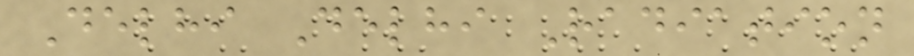Delhi Delhi Radiation
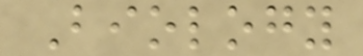Biology
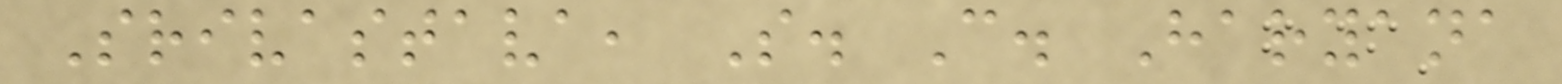Srivastava, S. C. Haryana
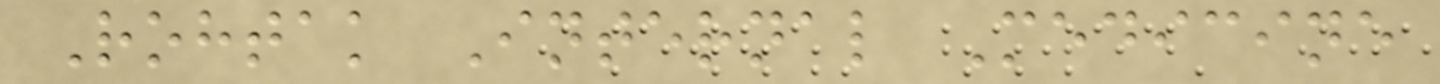Rohtak Internal Medicine
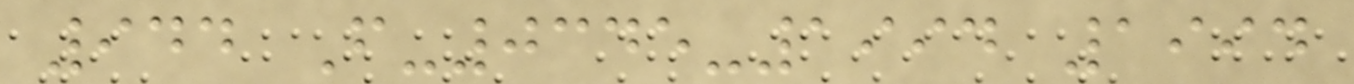944 F-0345-1994 1994
